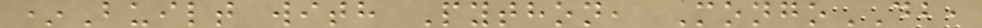*Built with Python, MongoDB,
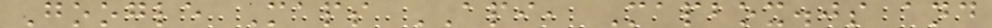Google Maps API, Mapbox.js and
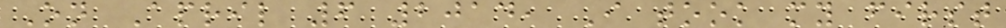On April 6 2014, I took my first
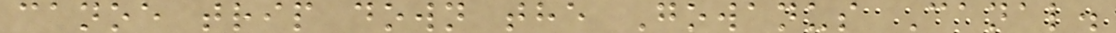canoe trip down the Gowanus Canal.
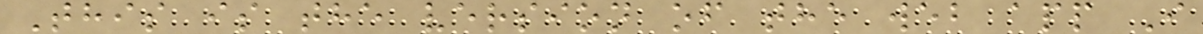This is the version of the web app I
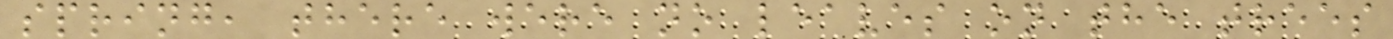spring, there were no leaves on the trees
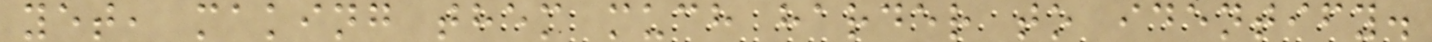yet, making them much harder to identify.
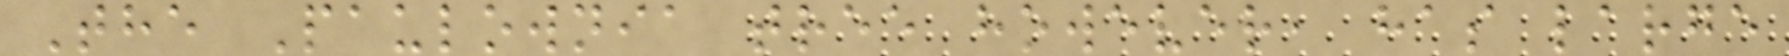The Paulownia tree however, has large
